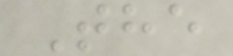The
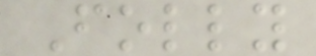Folly
